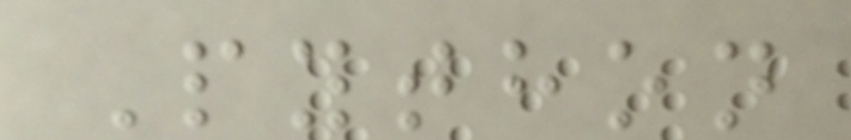Python
